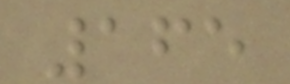165
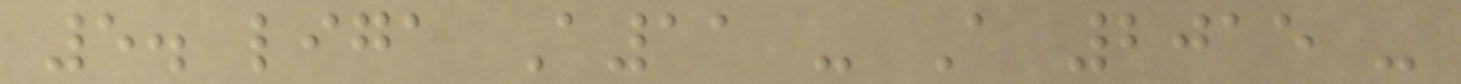5. liga A11 - A 2015 -
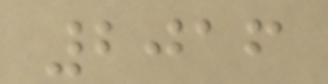2016
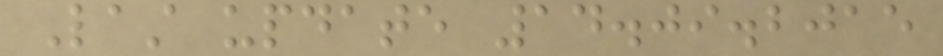Last update 14.09.2015
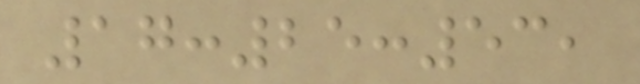17:25:53,
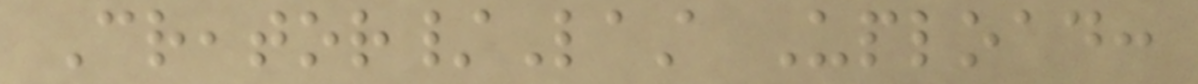Creator/Last Upload:
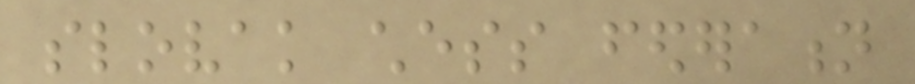slovak chess federation
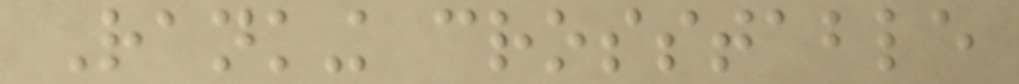Ranking crosstable
